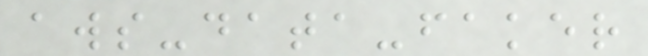aws-data-faker
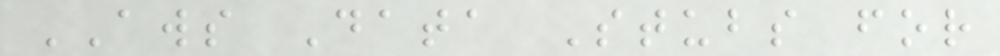AWS Data Stubs for
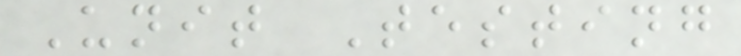Unit Testing
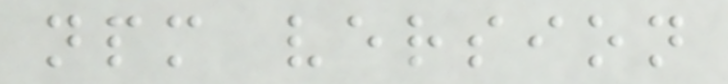npm version
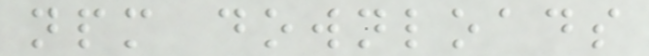npm downloads
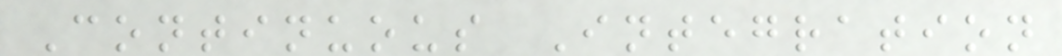Continuous Integration
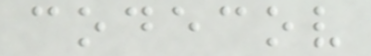codecov
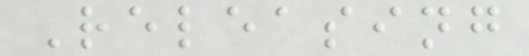Releasing
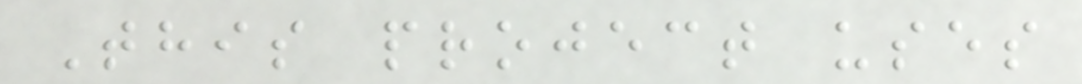This project uses
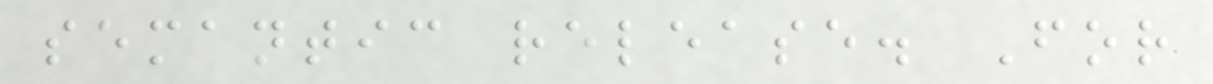semantic release. For
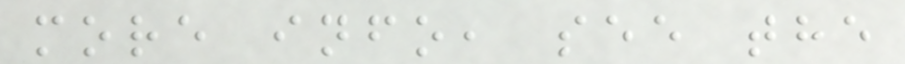more info, see the
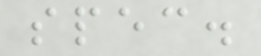spec.
